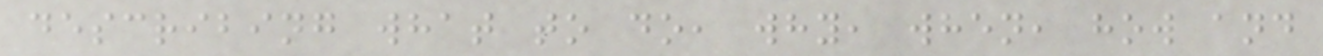describing what to do, why, when, how and
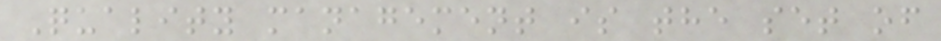Quality management is the set of
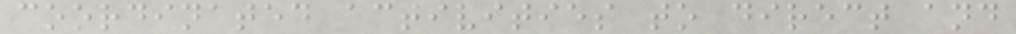coordinated activities to direct and
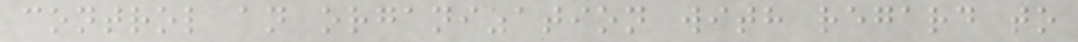control an organization with regard to
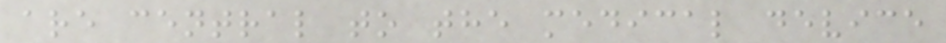are central to the medical device
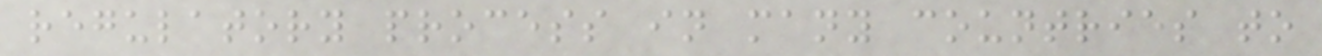regulatory process in many countries to
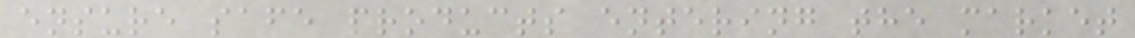ensure safe products entering the market
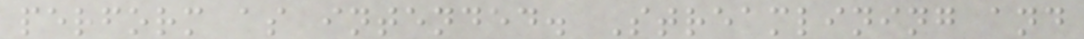perform as intended. Streamlining and
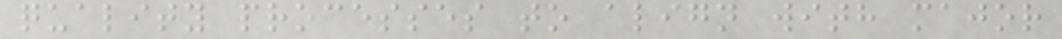quality processes to align with major
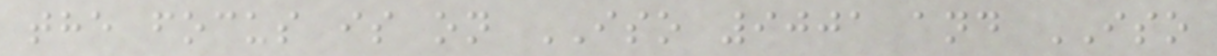the focus is on ISO 9001 and ISO
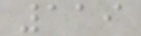119
